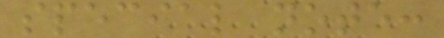special note:
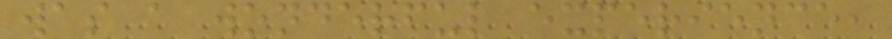was a wonderful experience,
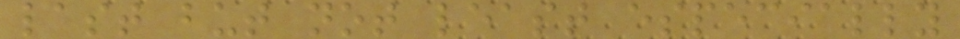last but not least especially
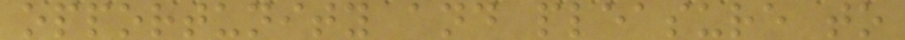opportunity and pleasure to
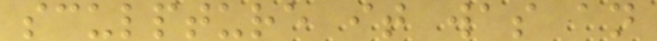sculpture it was an
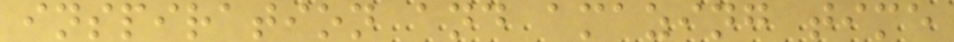inspiration and amazing time
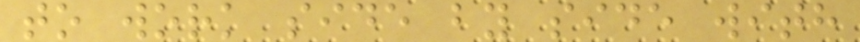to work side by side with
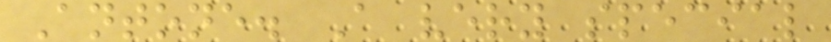Antone. A very special
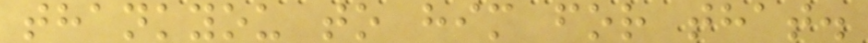thankyou to him for that.
